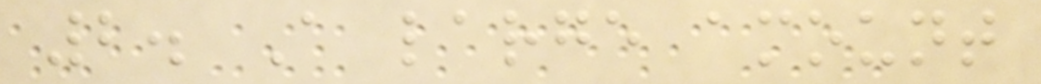2. A large amount
